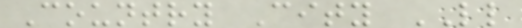Country City LL
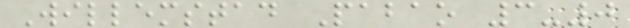Willemstad Pabao 3-0
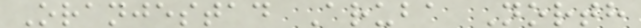Oranjestad Aruba North
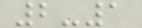2-1
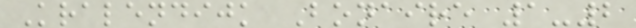Kralendijk Bonaire 1-2
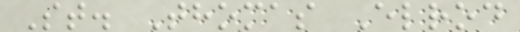St. Thomas Elrod
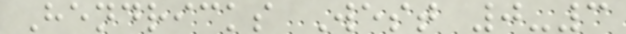Hendricks West 0-3
